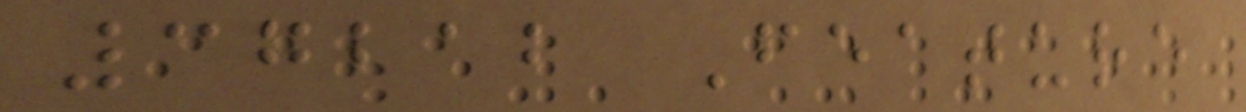37212 Feature
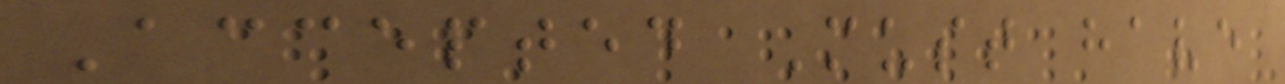Accepted Must have
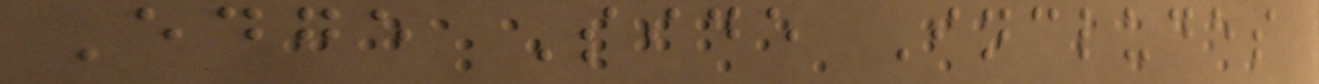Edge Side Includes
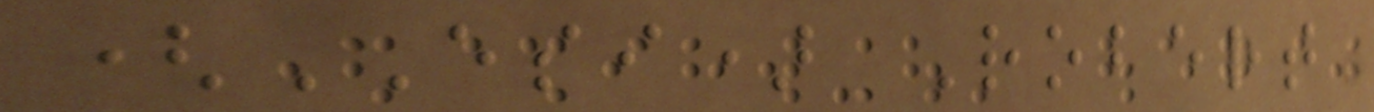(ESI) Robert
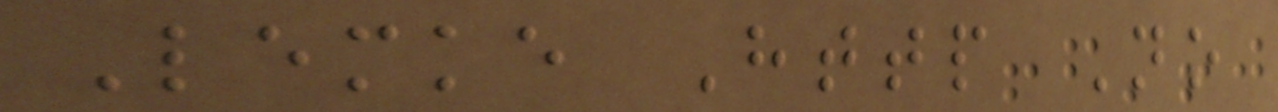Lemke Http No
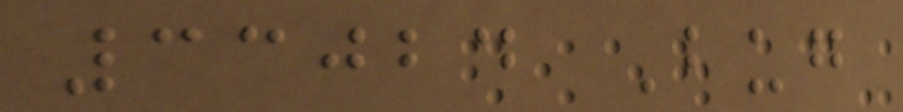33024 Bug
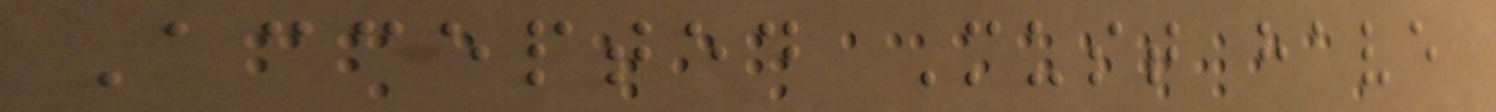Accepted Must have
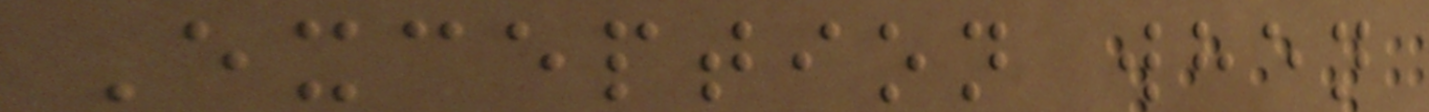Exception when
